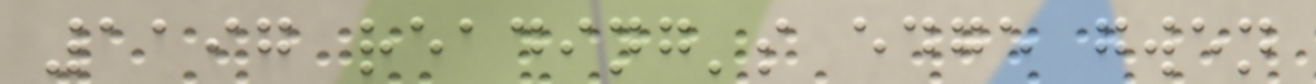1197 reading's edge gwen
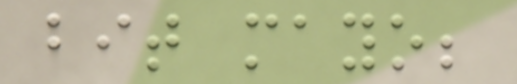bit mayo;
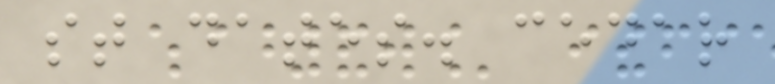st dates. cedar
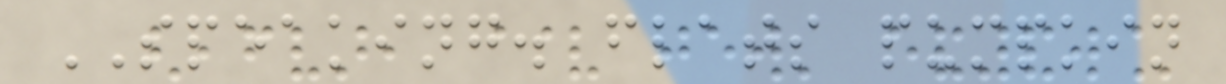SPEAKING. flats pumpkin
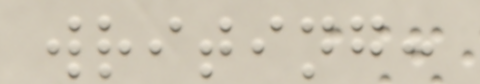writing:
